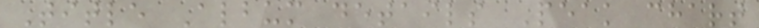Title Album details Peak chart
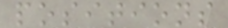positions
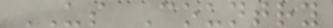US Country
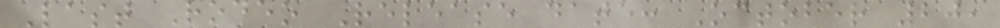Last Rodeo Release date: October 20,
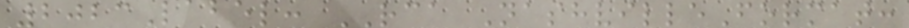2023Label: RCA NashvilleFormat:
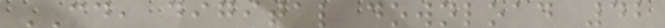CD, digital download 42
